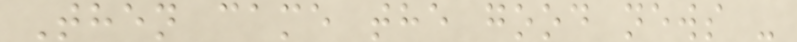Then came the good news -
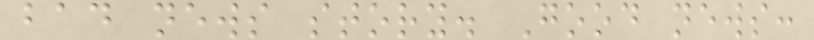bad news story. Good news:
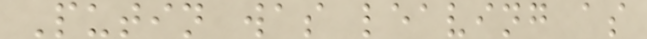Putin was leaving as
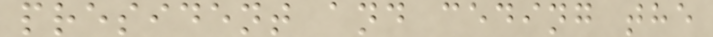president and ceding the
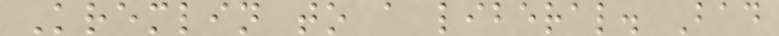Kremlin to a liberal. Bad
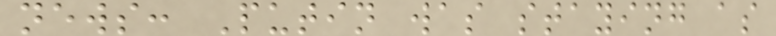news: Putin was staying as
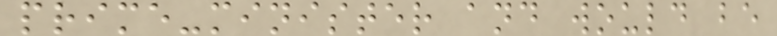prime-minister and would be
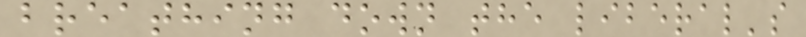breathing down the liberal's
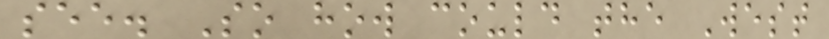see. So how could the West
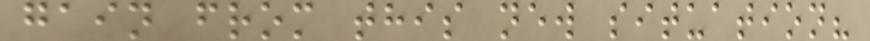gain from this new situation?
